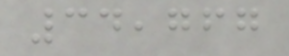34,767
